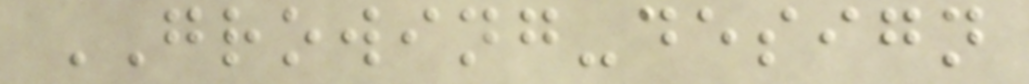GROWING-design
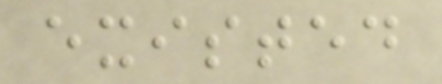existed
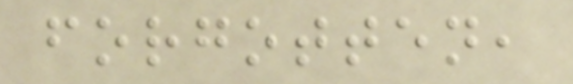forgotten,
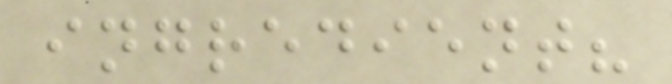ingredient?
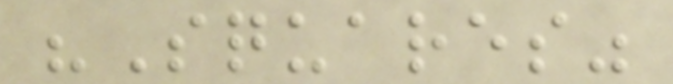"Squares"
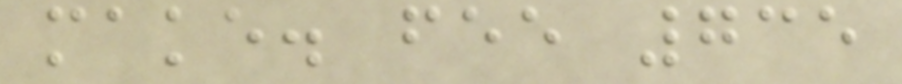make. fee 735
